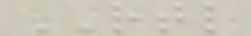RTL
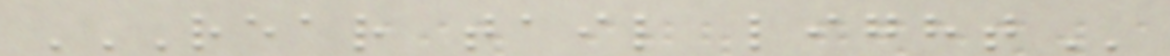REAR TAIL LIGHT
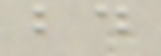bd
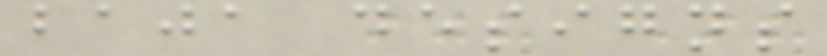baja designs
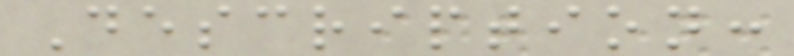Description:
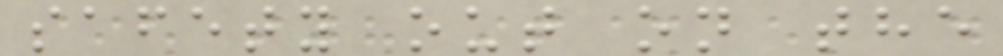safety out on the
